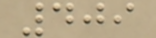409
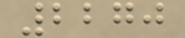2270
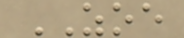ZOE
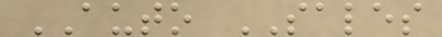AUTO SALES
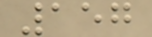157
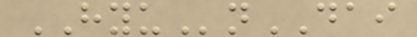HYUnDAI
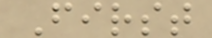First
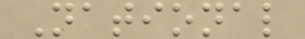National
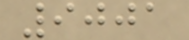9001
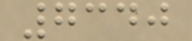7340
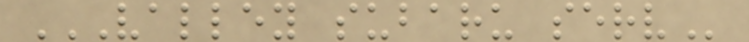VALLEY SUBARU SERV
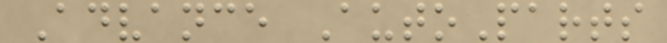Advance AutoParts
